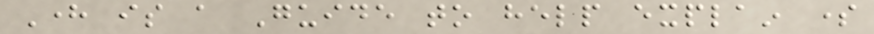Here is a Guide to help explain some
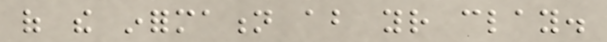of the information about your clay.
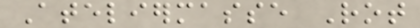Ateliermasse Rot
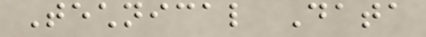Technical Data
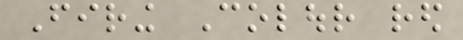Firing Colour red
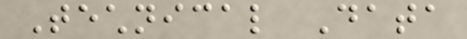Technical Data
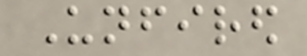Unfired
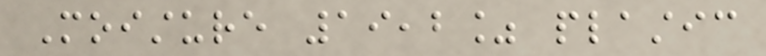Moisture 19,2% plastic
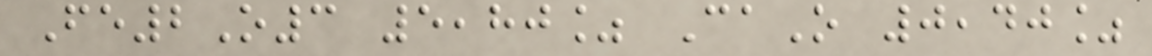Fe2O3 5,80% CaO 0,40%
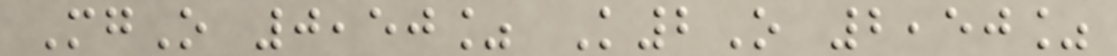MgO 0,50% K2O 2,50%
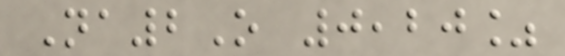Na2O 0,20%
